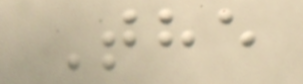The
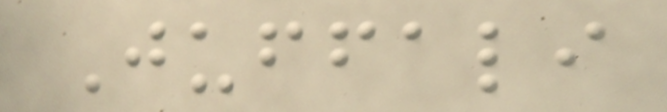Juffali
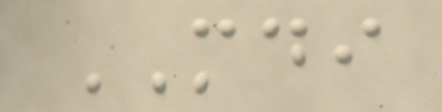MDI
